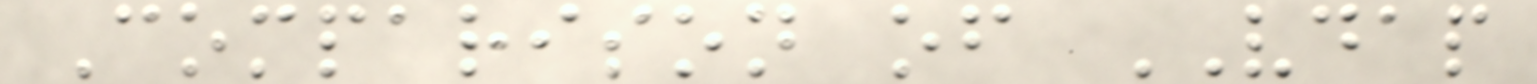Comparison of VDAP
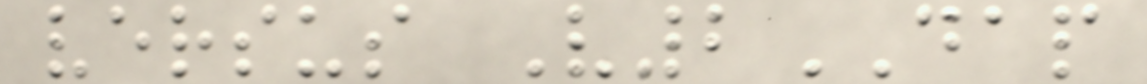versus V2DAP
